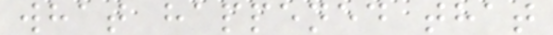what happened that
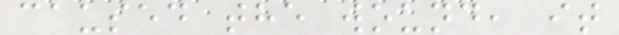caused the wound, it
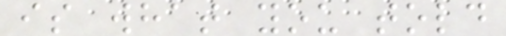is what you told
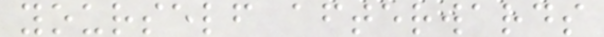yourself afterwards
